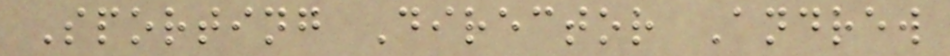Sporting Director Andrew
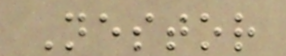Nestor
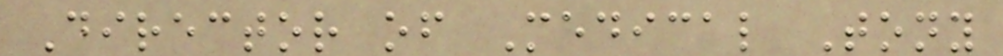Director of Medical Tony
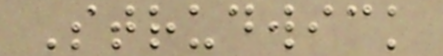Strudwick
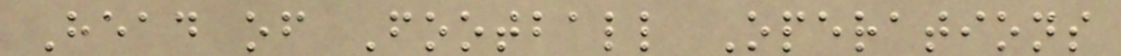Head of Football Operations
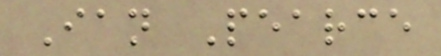Ian Pearce
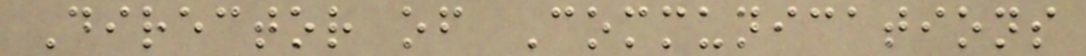Director of Communications
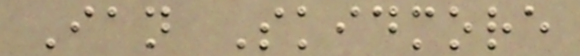Ian Skidmore
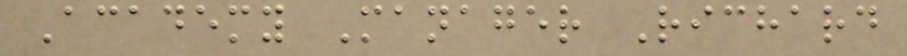Academy Manager Richard
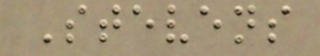Stevens
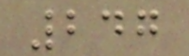247
